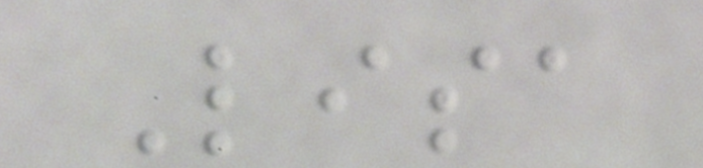Lisa
